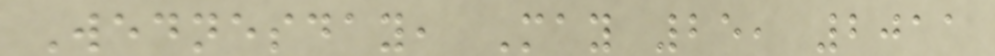Wednesday, May 25, 2011
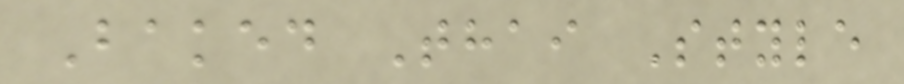Baked Thai Style
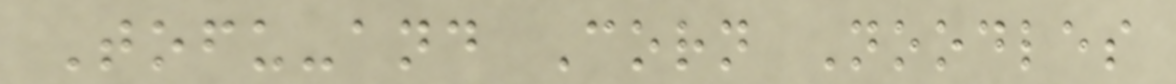Tofu-and Corn Noodles
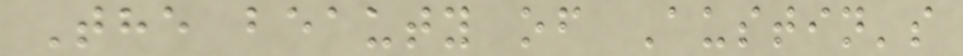The beauty of Austin's
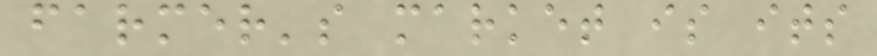farmer's market is its
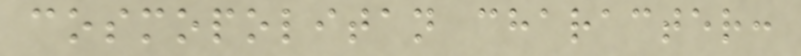cosmopolitan character:
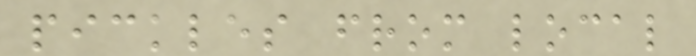pickles from local
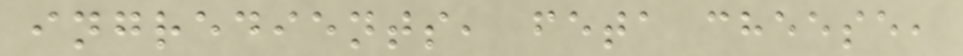ingredients, feta cheese,
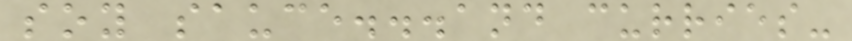soy sauce...and curries-
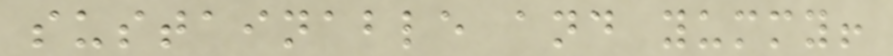sustainable and yummy!
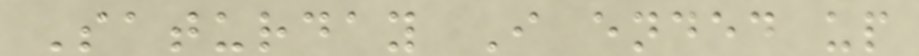Saturday I ended up
